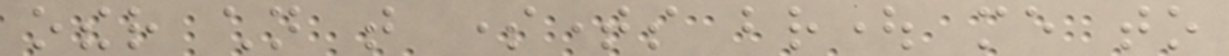other children that sometimes brought me to
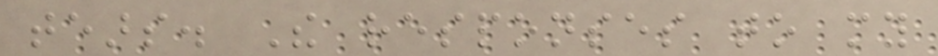tears. The responses to my
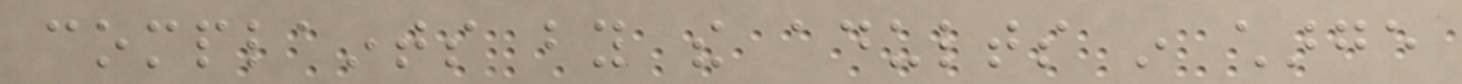complaints by the adults in charge
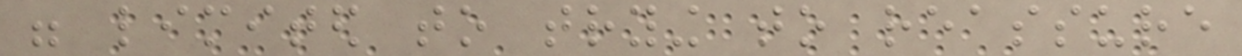were limited to trying to reassure
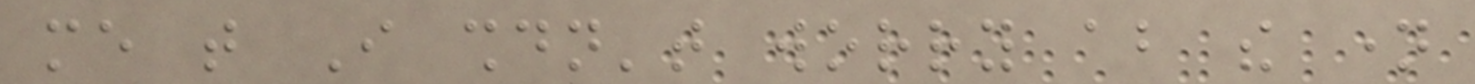me that I shouldn't worry about the name
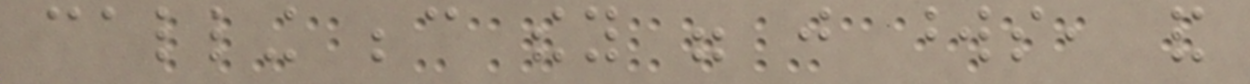calling because they were just words, and
